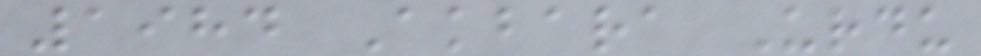1984 Akbara Urdu
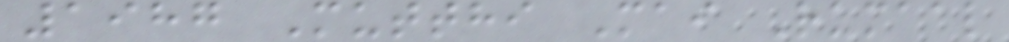1987 Mutthi Mai Rumaal
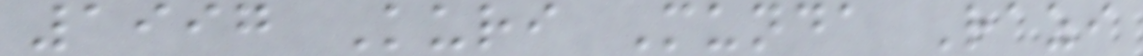1997 Kuri Munda Razi
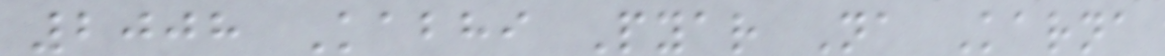2008 Kabhi Pyar Na Karna
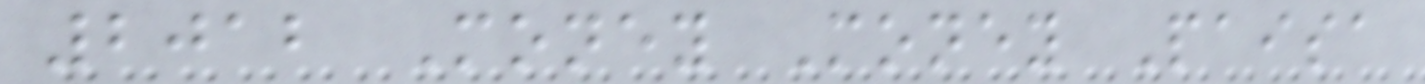2012 Money Money Paisa
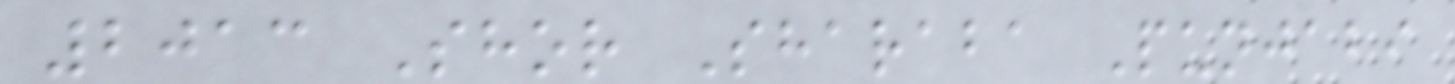2013 Shor Sharaba Punjabi
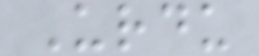Urdu
